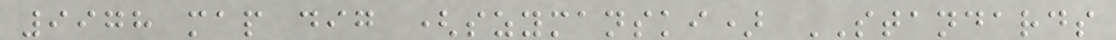9978 map dig (szymanski) STANDARDS
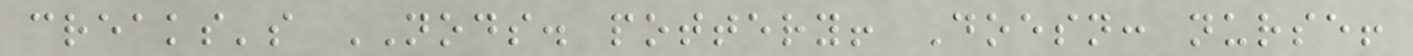creaks's NODS. pottery! Doesn: nurse!
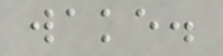wake.
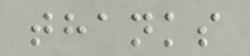thanks
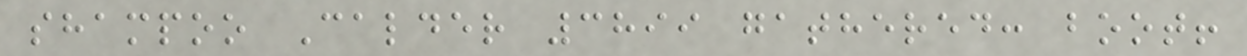shampoo Calder 3899 gathered: boot!
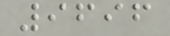9696
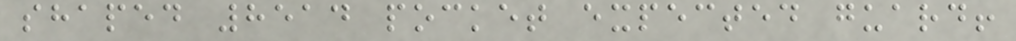shaped 8514 pocket expected guard!
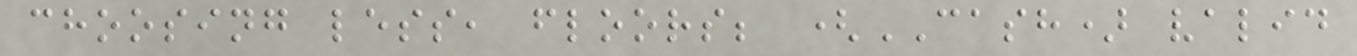choosing less, floors; (CASH) valid
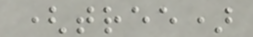(tree)
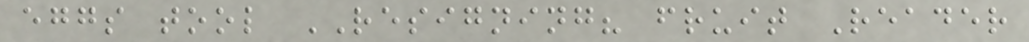eggs tool RESIGNING? fruit Reader
